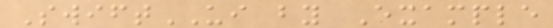SwiftUI by Example
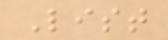List
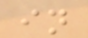in
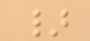}
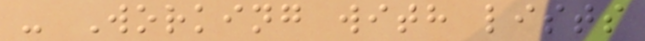- Working with lists
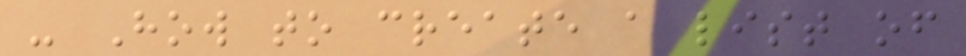- How to create a list of
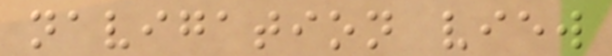navigation view
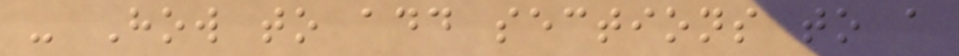- How to add sections to a
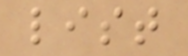list
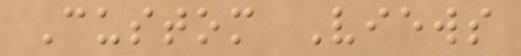Custom Views
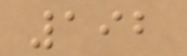192
